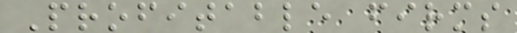Profitable firms
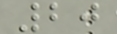20
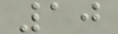10
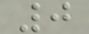0
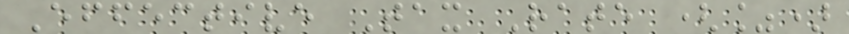Effective Tax Rate (%)
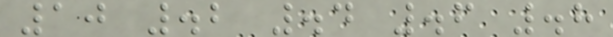10 .2 .4 .6 .8
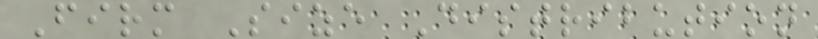Firm Size Distribution
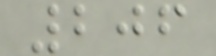206
